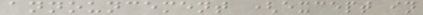announcement (except in
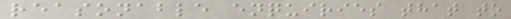reasonable enquiries that to
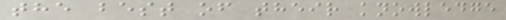the best of their knowledge
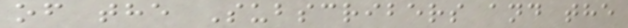of the Subscribers and the
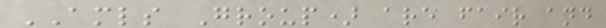AMLS Group) are fair and
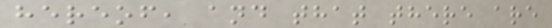hereof, and that there are
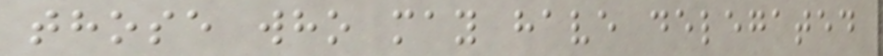those who may have delegated
